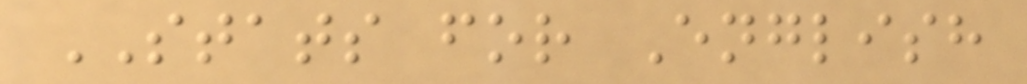STATS for English
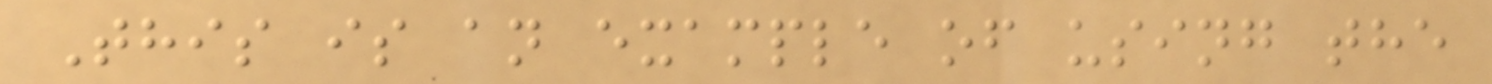This is an example of using the
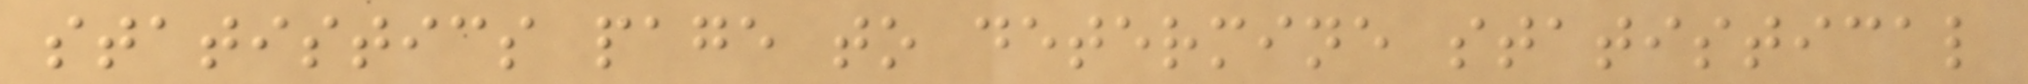statistics page to determine statistical
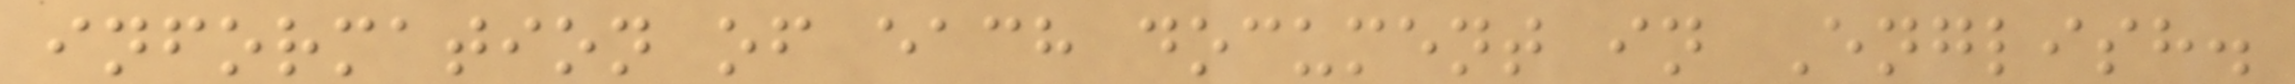information of each document in English.
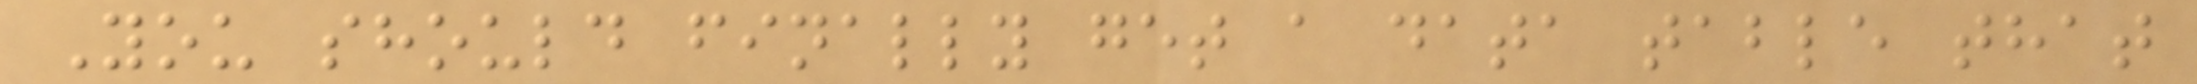You should finally get a data table that
